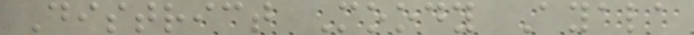District Moody Ayala
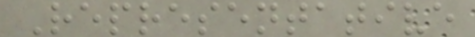Representative
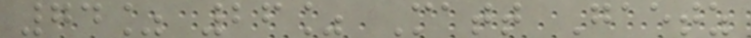74% 26% Matt Gaetz
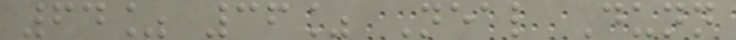64% 36% Neal Dunn
